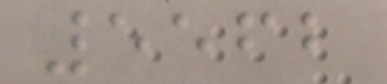5562
